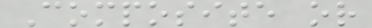Composite or
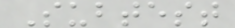Subtest
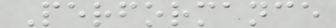Performance
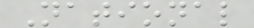National
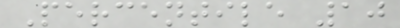Percentile 10
